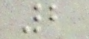2
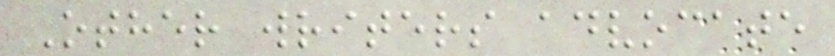Other writers advocate
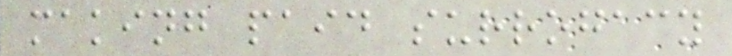making paid surrogacy
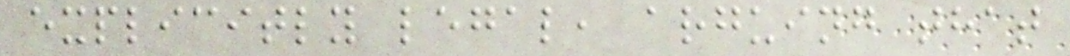explicitly legal, arguing that
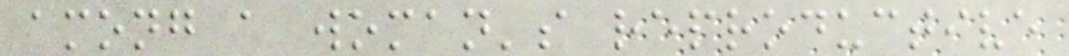among a woman's reproductive
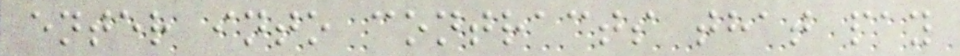enter into contracts that pay
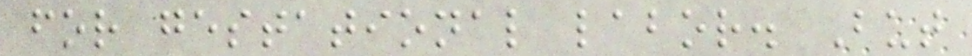for gestational labor. But
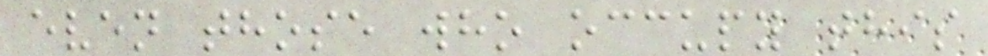even those who occupy this
